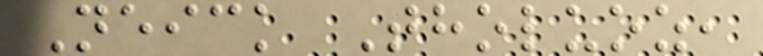Neick Tholuoz,
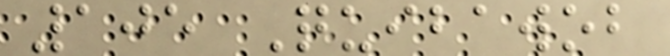105 Quibawob
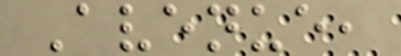Avenue,
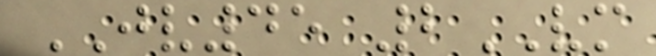JV45 2VM
